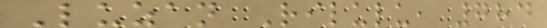Luzan Rilulu, 784
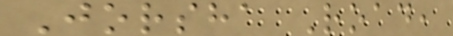Jorsha Road,
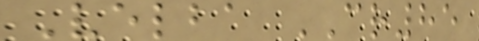Velba CR85
